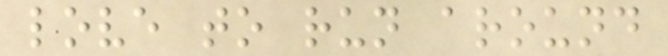love to run around
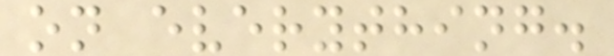on everything.
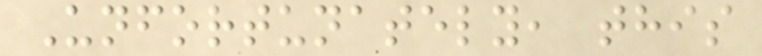Unfortunately, this
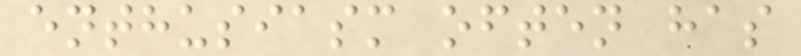enthusiasm often has
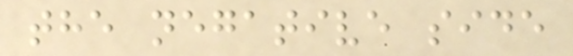the negative side
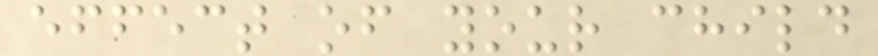effect of your child
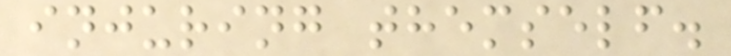injuring themself.
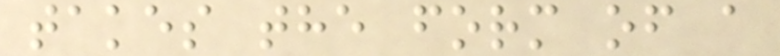takes the form of a
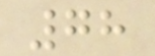78
